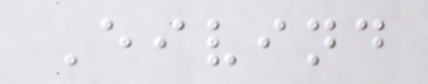Eivind
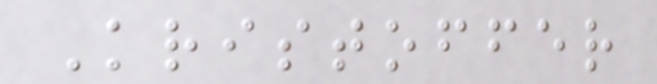Kristoffer
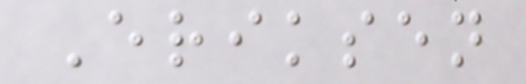Eriksen
